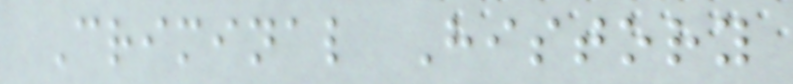Criminal History
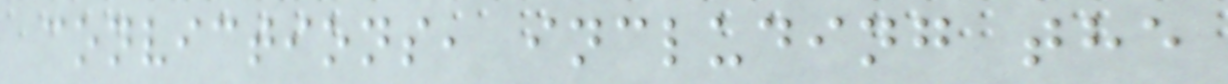convictions, including the
